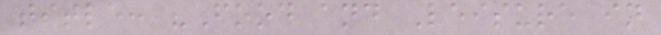title: "Food and Leisure in
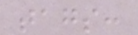tags:
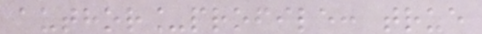author_profile: true
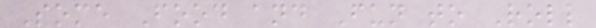Some Food and Fun to Roll
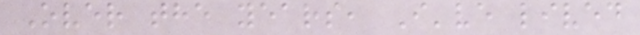Over the years, I've lived
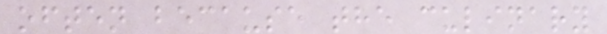often because the culinary
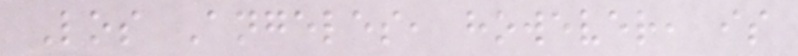Los Angeles, however, is
